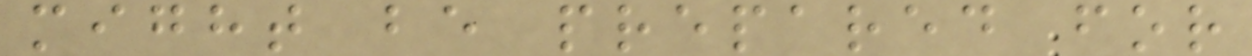might be prepared for
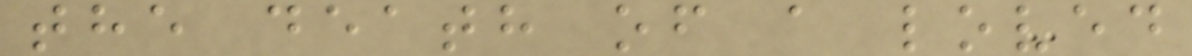the death of a loved
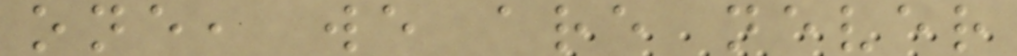one, we are never
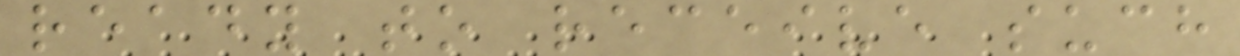ready to receive such
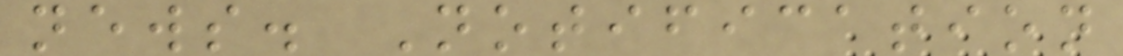news. Notification
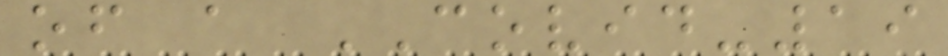of a COVID-19
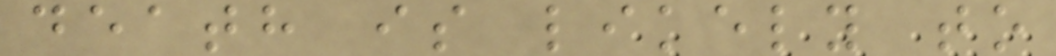death is likely to
